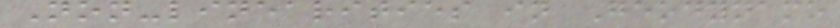Non-linearities in Geodynamo
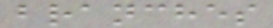branches
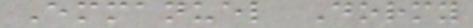Emmanuel Dormy
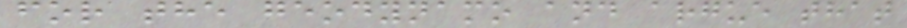for the geodynamo and argue that
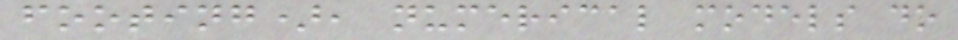footing), numerical models do
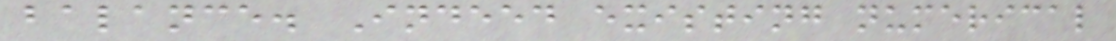balance. Indeed existing numerical
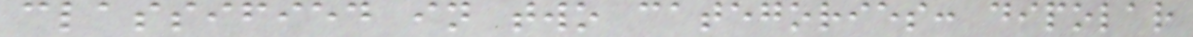classified in two categories: dipolar
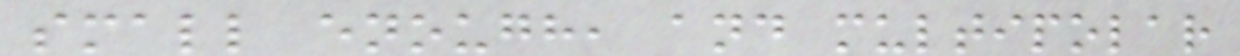small enough, and multipolar
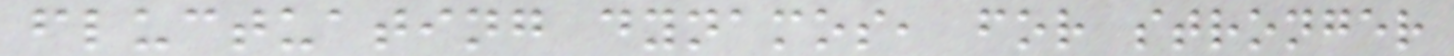fluctuating dynamos, for stronger
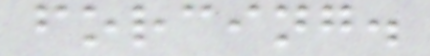forcing.
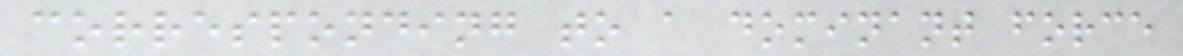corresponding to a dominant force
